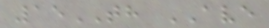15TH AVE
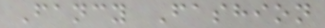Fancy Fashion
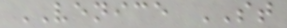VENICE ST
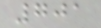701
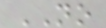NO
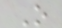O
